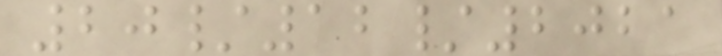20/12/2021
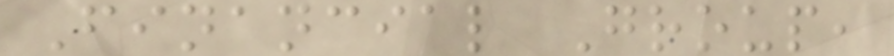Financial Group,
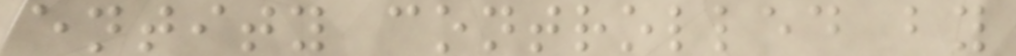entity controlled by
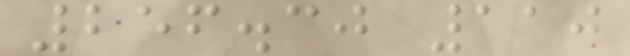256.30 110
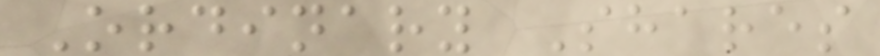Ordinary Shares
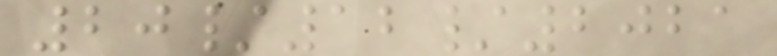20/12/2021
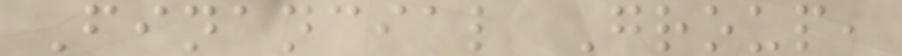Financial Group,
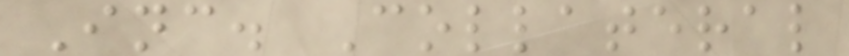Inc. Collateral
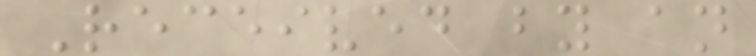Received by an
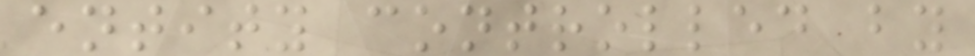entity controlled by
